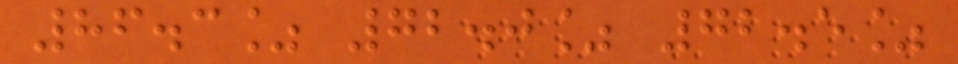86.3% 72.0% 72.5%
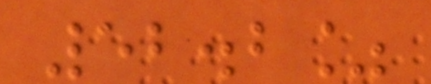52.2%
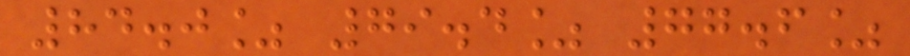84.0% 79.4% 77.6%
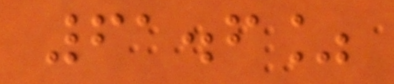61.6%
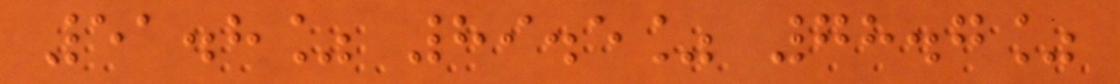51.8% 89.5% 78.7%
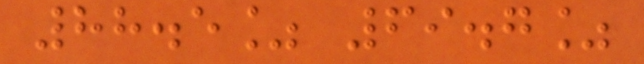88.5% 69.7%
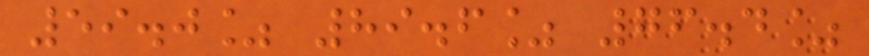59.0% 89.6% 76.4%
